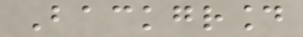Background
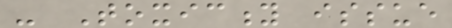- Toxicity issue
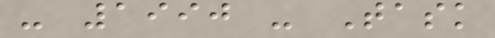- 1990 - Task
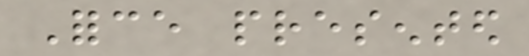Force presented
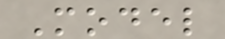Model
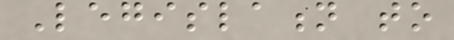Legislation to
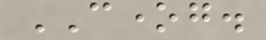CONEG.
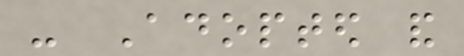- Adopted and
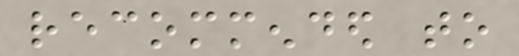recommended to
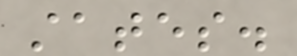states.
